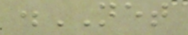.NET
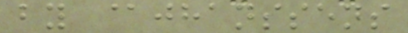by @jhanssens
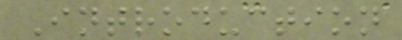Introduction
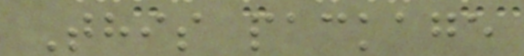This package
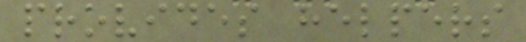provides helpers
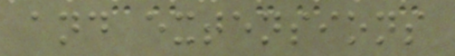and extensions
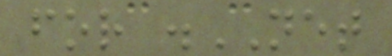for .NET
